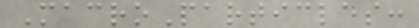MacroParticles:
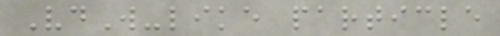VdW-like particle
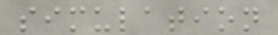simulation
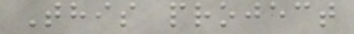This project
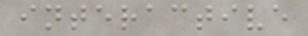interactive
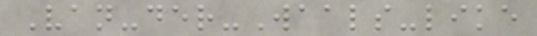Van-der-Waals-like
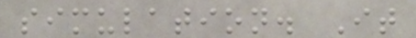simulation. It
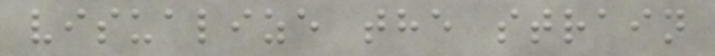visualize the strain
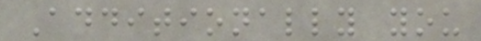Additionally you
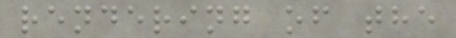rendering of the
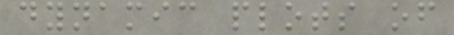dynamic plots of
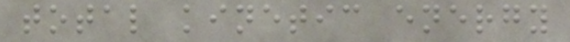total kinetic energy
